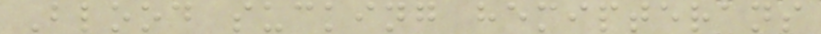Blood sucking hemipterans
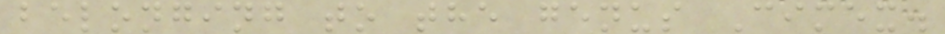belonging to the genus Cimex.
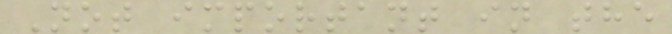Not important in the
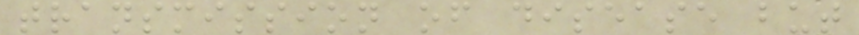transmission of disease but
